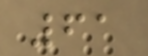61
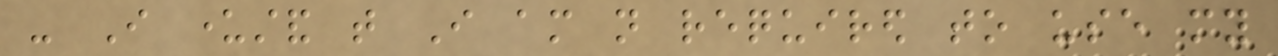- I understand that I am not required to use my
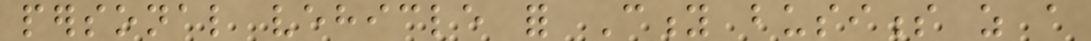personal vehicle for City business as a
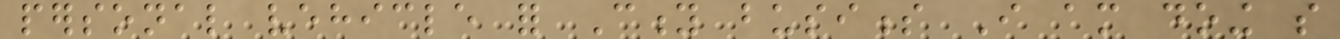personal vehicle for City business I am doing so
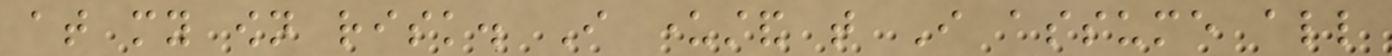at my own risk. I understand that I assume all
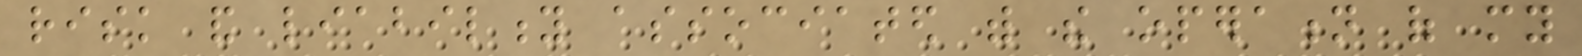risk and liability associated with the operation of my
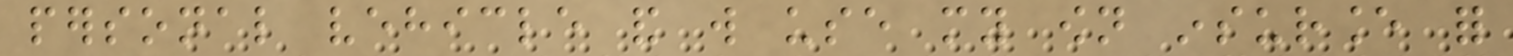personal vehicle and will use my own insurance for
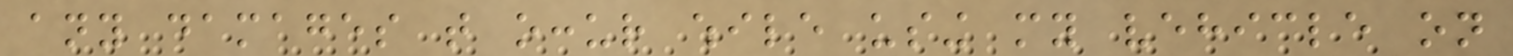any damages that occur while using my vehicle on
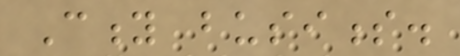City business.
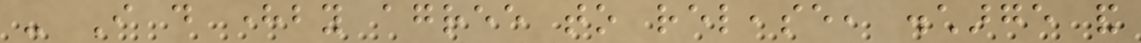- I do hereby agree to release, discharge and
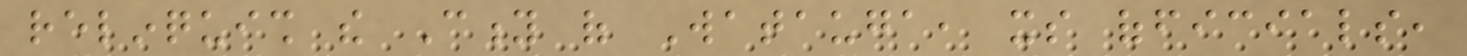relinquish the City of Watauga, its officials,
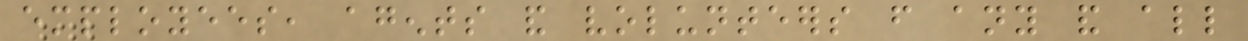employees, agents and volunteers from any and all
